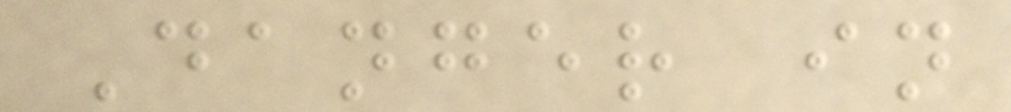Danger in
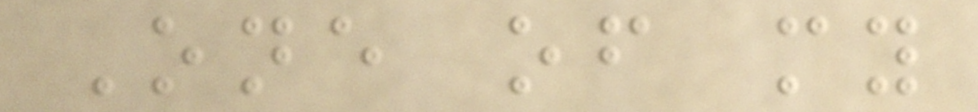One of my
